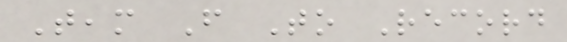Team From To Record
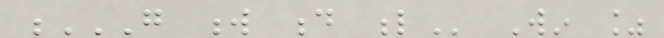G W D L Win %
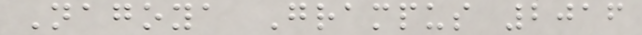Nagoya Grampus 2016
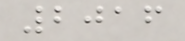2016
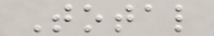Total
